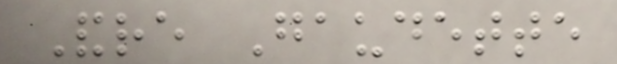Andre Gaudette
